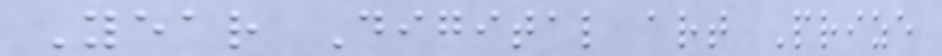Year Digital art Prize
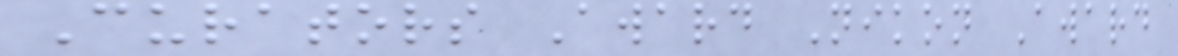Curators Award Nikon Award
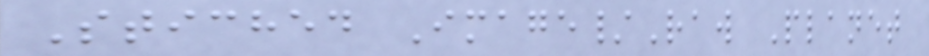Stiched Image/Raw Planet
